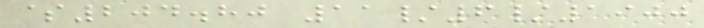$204.80 11/6/1900
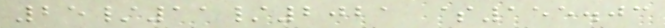25/11/2021 $155.03
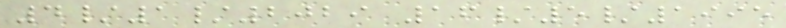4/1/2029 16/5/1995
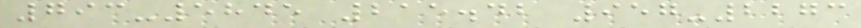793-5845 215.42 957-2273
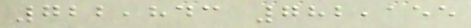722,843 782,155
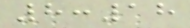8:18
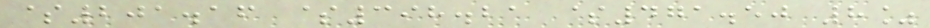$201.16 $398.21 $471.50 8%
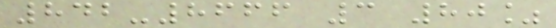842-8666 3 80%
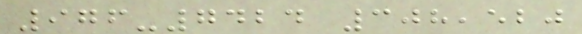976-7424 308,520
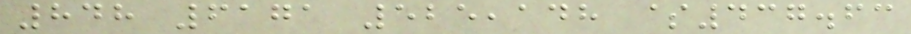848 6171 525,148 $437.63
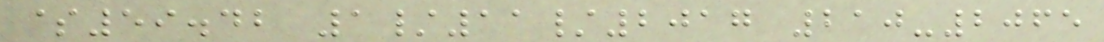$59.42 1/11/2017 210-2065
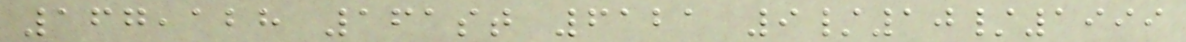167,128 161st 6121 9/10/1999
